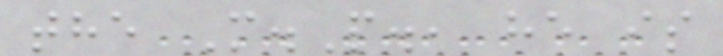the M.P., he is
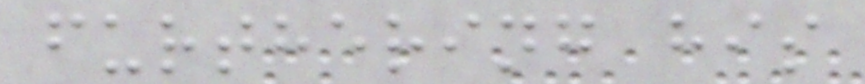furthering his
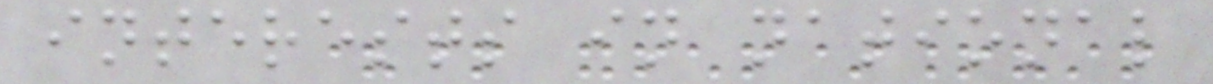interests in national
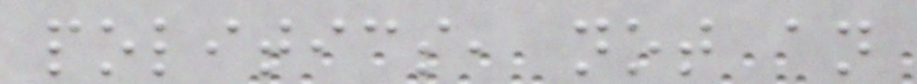politics, not an
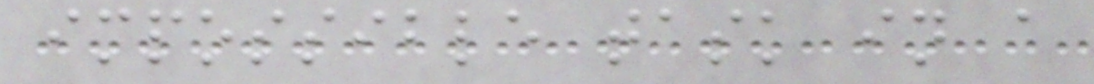impossible task in a
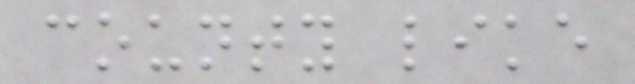county like
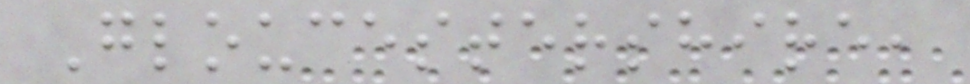Gloucestershire,
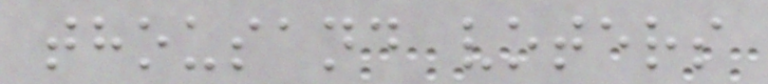thousand voters
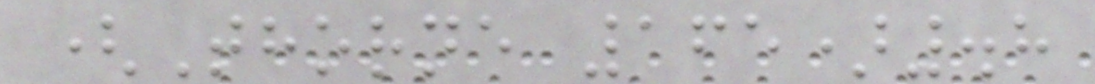(Thorne 165).8
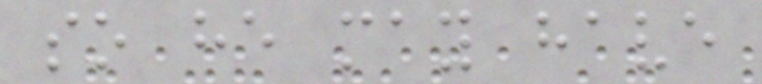so he may have
